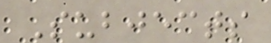Subjects
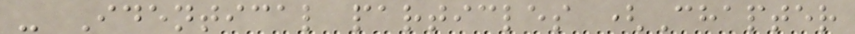- Identical particles (Chapter
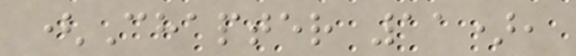(Chapter 11),
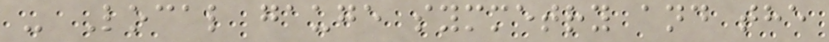- Local gauge symmetry and the
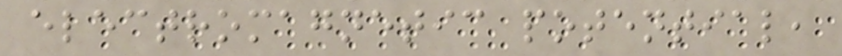electromagnetic potential,
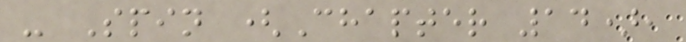- Spin (Chapter 14),
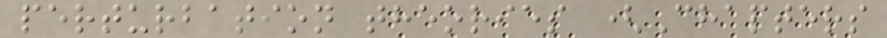perturbation theories (Chapters
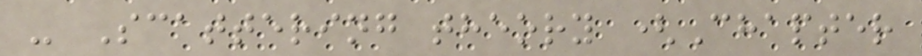- Scattering theory (Chapter
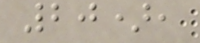20),
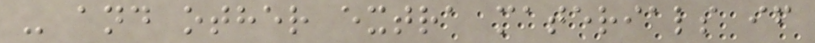- and other extra materials if
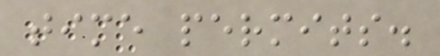time permits.
